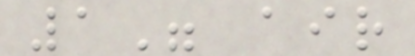1" air
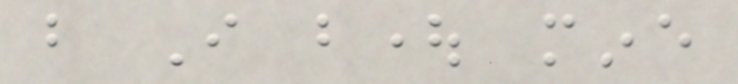but I bought mine
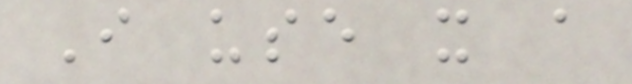I use it a
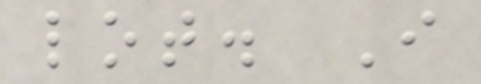lot. I
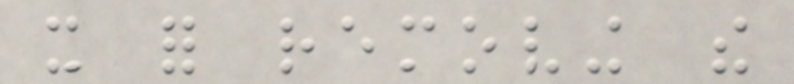it for removing the
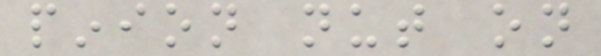pinion nut on
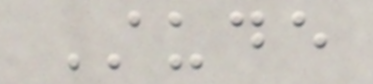Stude
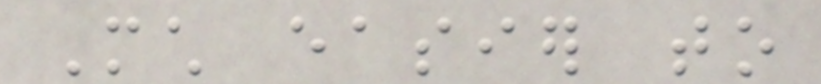Much easier to
